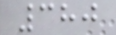380
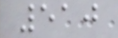510
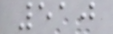510
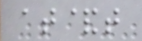at&t
